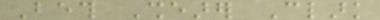Beth Shearer Clark
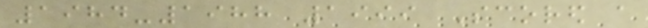1984-1988 1999 Scored a
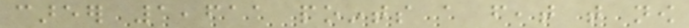career 1,611 points a feat that now
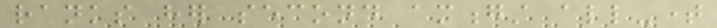ranks her second amongst all-time
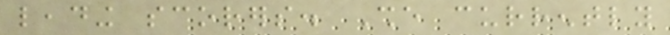leading scorers. She currently
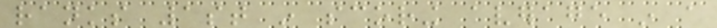ranks 1st in scoring average in a
